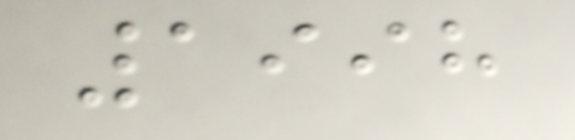1998
